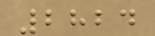2824
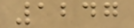1247
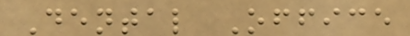Dental Office
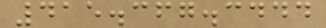415.367.3444
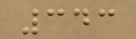343
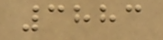3883
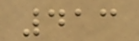413
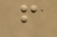f
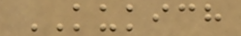KUKICH
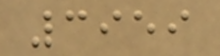3959
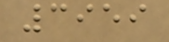3959
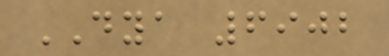DYA 6902
